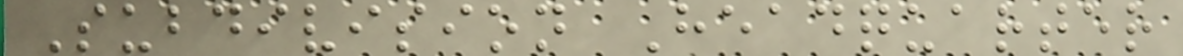Subdivision Headquarter
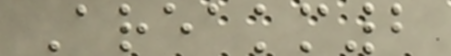Areakm2
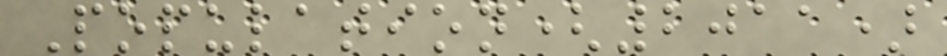Population(2011)
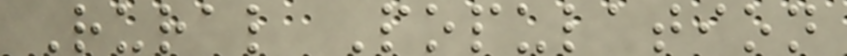Rural Population
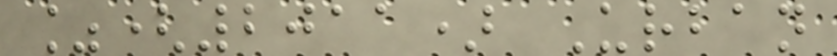%(2011) Urban
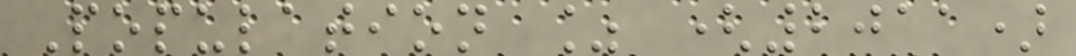Population % (2011)
